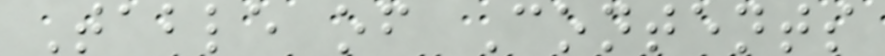Table of Contents
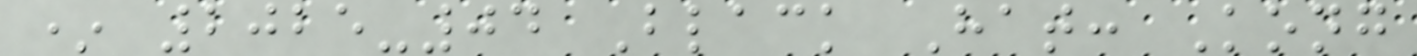* 2025-04 Black Hat: Kong
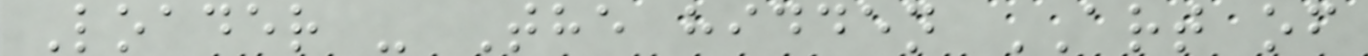Loader - The hidden ART of
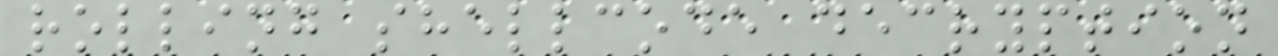rolling shellcode decryption
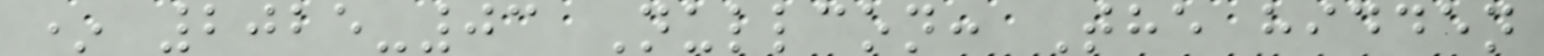* 2025-03 Nullcon: The hidden
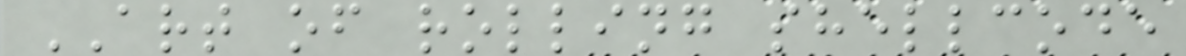ART of rolling shellcode
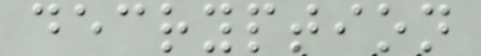decryption
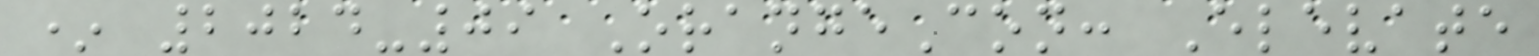* 2024-09 OrangeCon: Elevate
